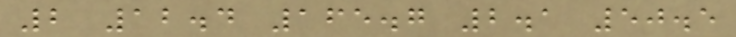2 12.4 165.7 2.1 50.5
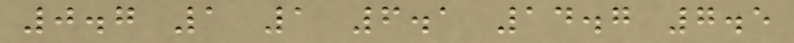0.7 1 1 6.1 14.7 7.5
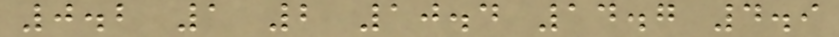0.2 1 2 10.4 14.7 4.9
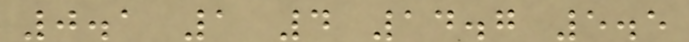0.1 1 4 14.7 5.5
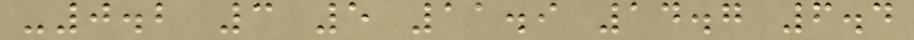-0.2 3 5 11.9 14.7 6.4
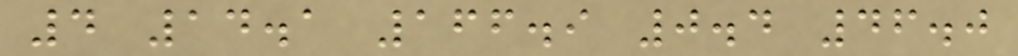4 14.1 166.9 0.4 46.0
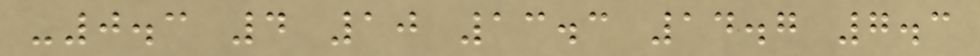-0.3 4 10 13.3 14.7 7.3
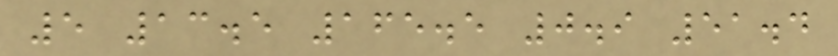5 13.5 165.5 0.9 51.4
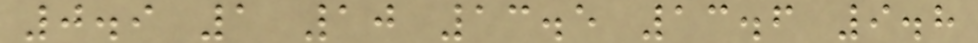0.9 1 10 13.5 13.6 9.8
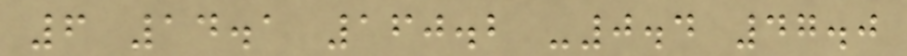6 14.1 160.2 -0.4 47.0
